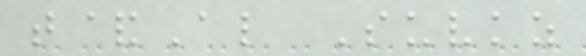t&Al Suvkz
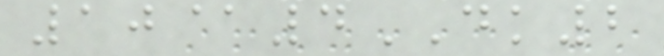10@4DK2
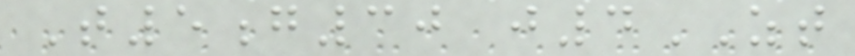T5g30 j4ZT
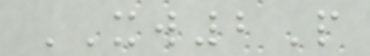XW2P
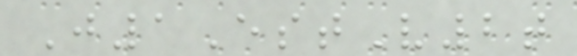J1EstV2t
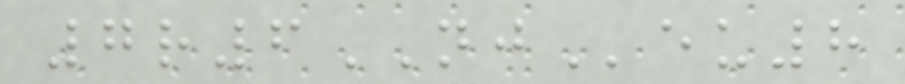7r6NJeu8
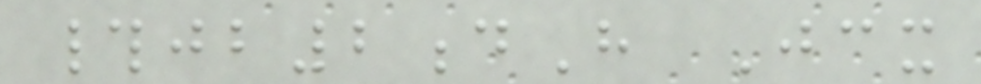#jb2dH Jcx
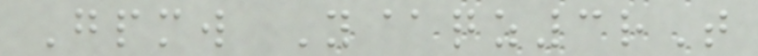Gpmw Y@qz3rT
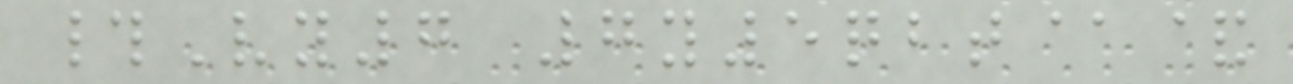#Vy7 7y5qbt@&
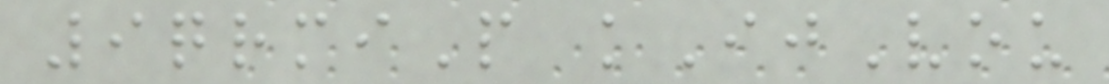9qrmiP kIjVou
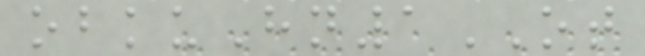obkuHn1OT
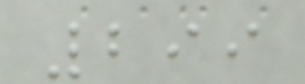299
